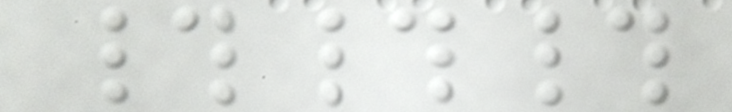###
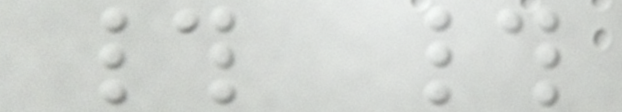# #
